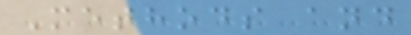Methods and
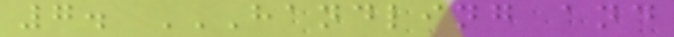7. HANDLING AND
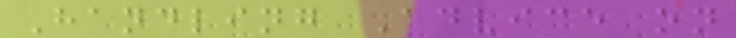Handling Advice on
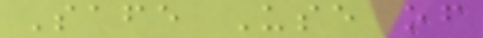Safe Use of
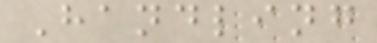Handling
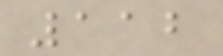112
